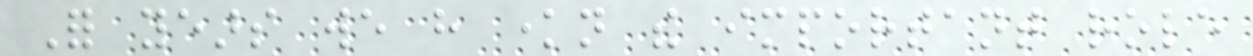For years we have known the important role
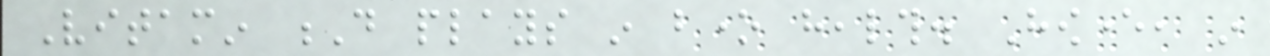Vitamin D plays in bone health. However, in
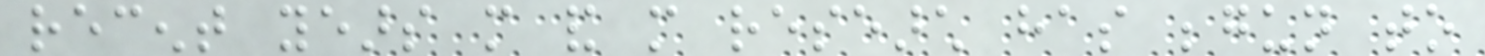recent years more and more research has begun to
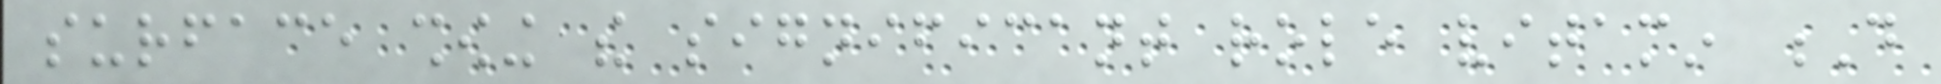surface showing the significant role vitamin D
